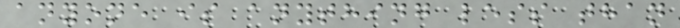anyone is anything less than
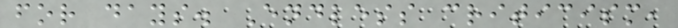for days. Endless criticism,
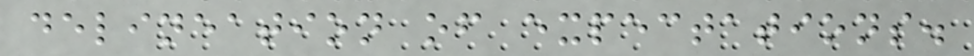delineation of expectations.
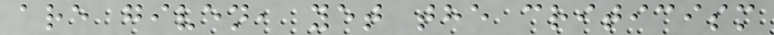are given, yet the criticism
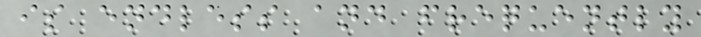is endless and frequently
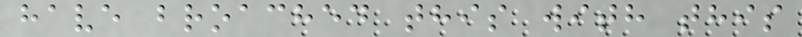have broached this with this
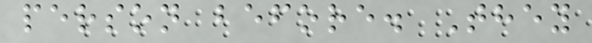person before. They
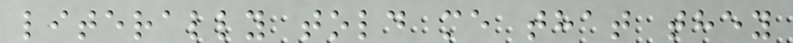literally told me that they
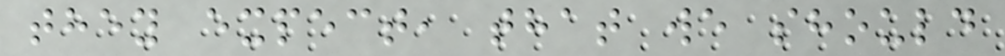they expect, that we should
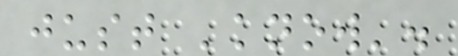just 'know'.
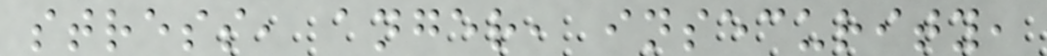stress, anger, insecurity,
